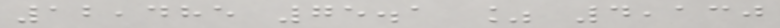12,485 75.1 % 4,130
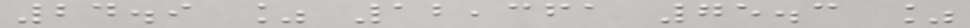24.9 % 12,361 75.3 %
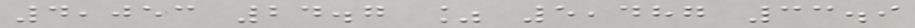4,053 24.7 % 5,487 33.9
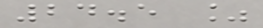24.5 %
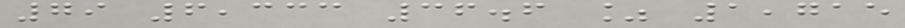79 6,333 36.6 % 1,715
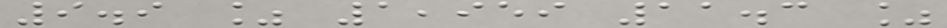9.9 % 1,959 11.3 %
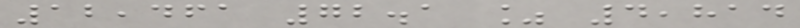12,461 72.1 % 4,814
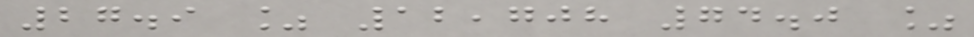27.9 % 12,708 74.0 %
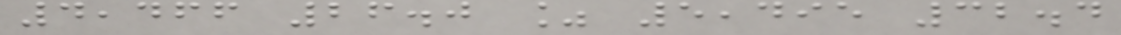4,466 26.0 % 5,495 32.4
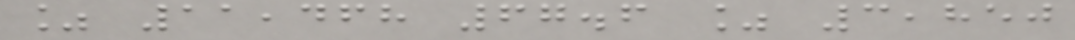% 11,468 67.6 % 3,850
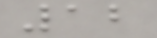12
